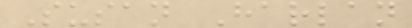Susan Harlan
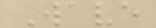Wave
